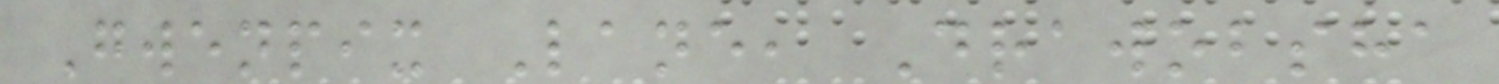Gwenpix Lane, Drawobsha
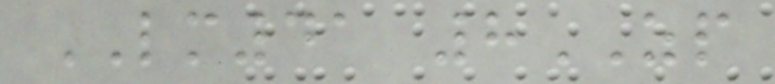LM41 8ZP
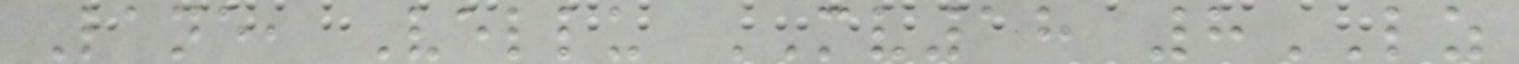Lane, Vellu MV18 8LZ
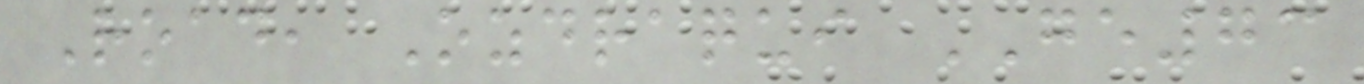Road, Ozdraqui GE73
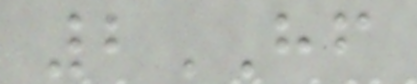2HF
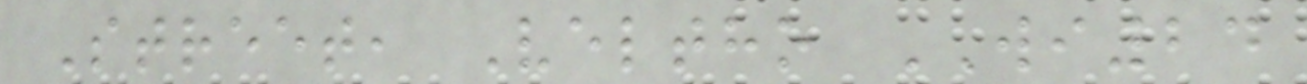Street, Veltho WI24
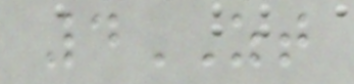4ZT
